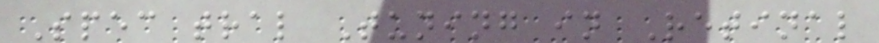Spec tral Tuning in Retinal
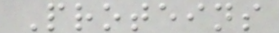Proteins
